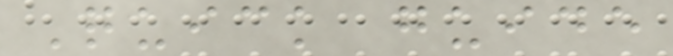Quick guide
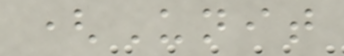(Unit
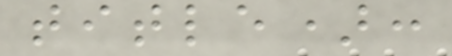title):
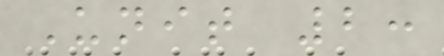Unit 2:
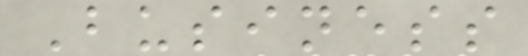Business
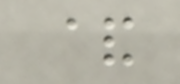&
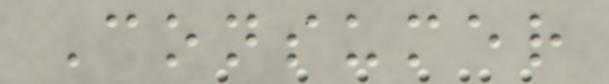Consumer
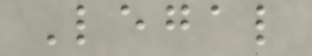Legal
